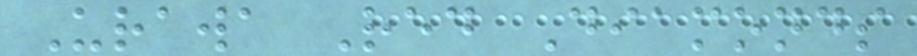Urawa Red Diamonds
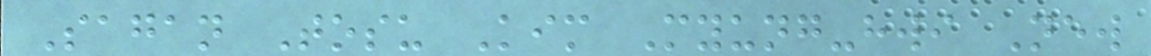Sagan Tosu Kim Myung-hwi New
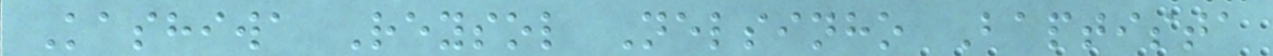Kashiwa Reysol Nelsinho Baptista
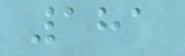181
